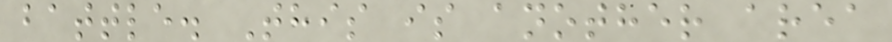battle. This is another area
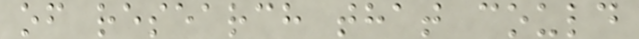of research that could
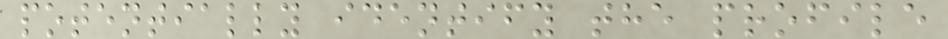potentially identify the profile
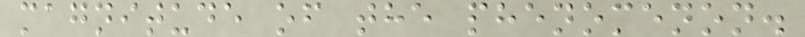magnitude of the phenomenon.
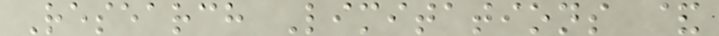Research Limitations &
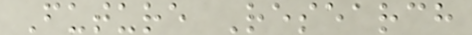Future Research
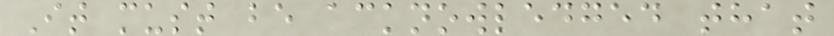It must be acknowledged that
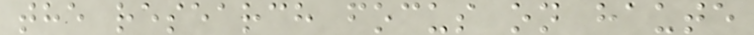the research focus on haute
